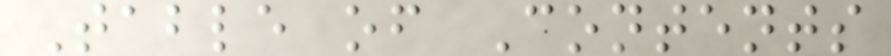Table of Contents
